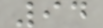94
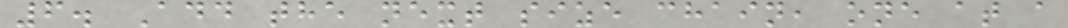6. Add the next size chain, one at a
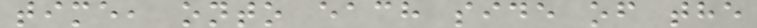time, onto each side of the
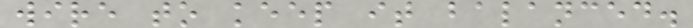wire to keep it balanced.
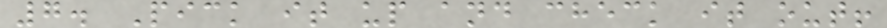7. Pick it up and check it out!
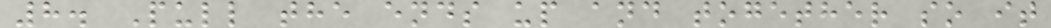8. Pull the ends up and together so it
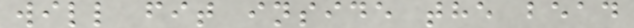will fit inside the bead
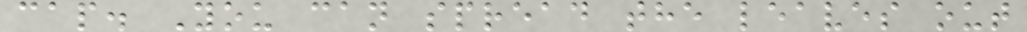cap. You can spread the leaves out
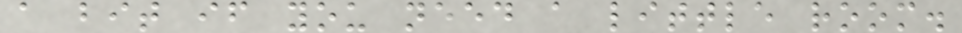a bit if you need a little room.
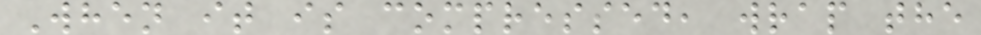When it is compressed, wrap the
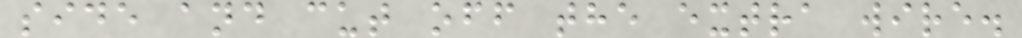side and cut off the extra wire.
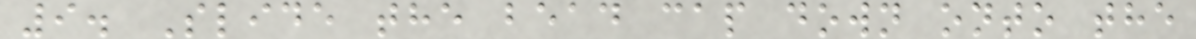9. Slide the bead cap down onto the
